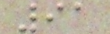91
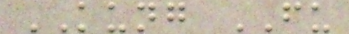KUNG FU
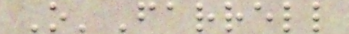O'Farrell
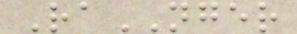RaNGER
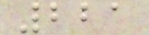221
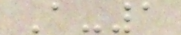A-1
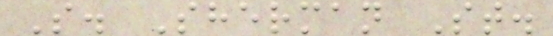S. Sherman St.
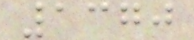1370
